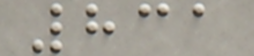831
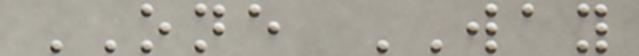ONE WAY
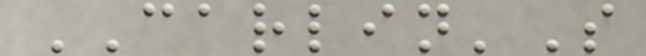CARLIN'S
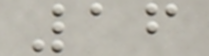16
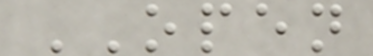OPEN
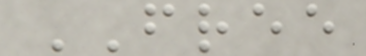FREE
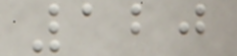120
